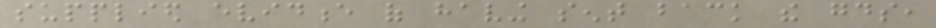supplied evidence of having sent back the goods,
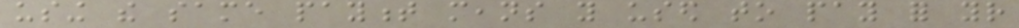using the same payment means you used to pay for your
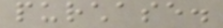purchase.
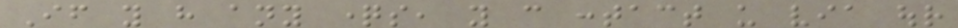If you have any questions, you can contact us via our
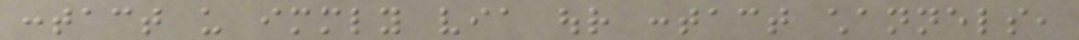contact us immediately via our contact channels,
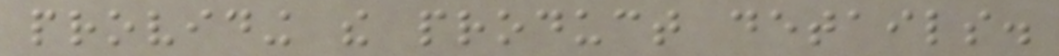providing the product details.
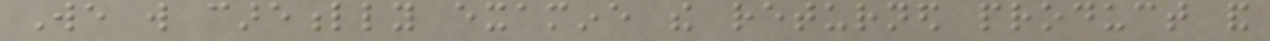We will carefully examine the returned product and
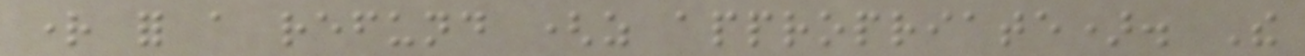right for a refund (as appropriate). The
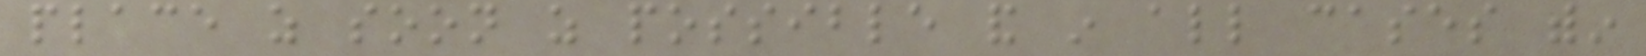place as soon as possible and in all cases within
